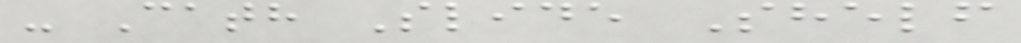- Cath Slide Shelf
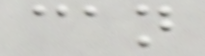can
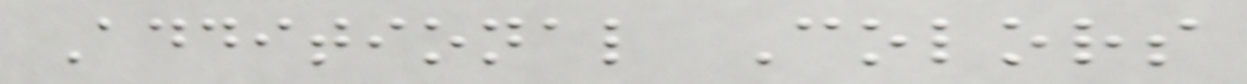Additional Colors
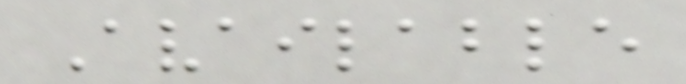Available
